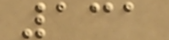131
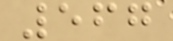567
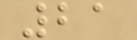21
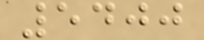5400
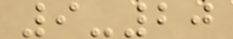9-20
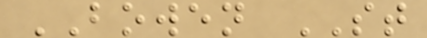BOWEN ST
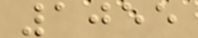1055
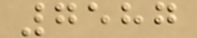7587
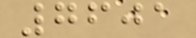7601
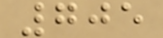705
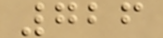726
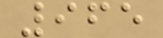965
